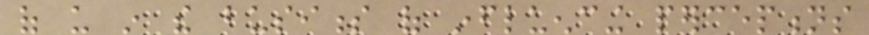of us in the business of influencing perceptions
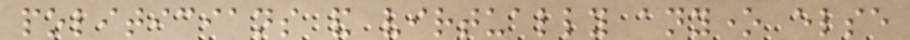politicians and virtually anyone else
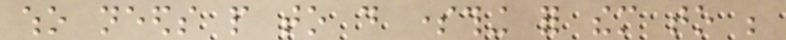who needs people to do something for them to be
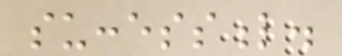successful.
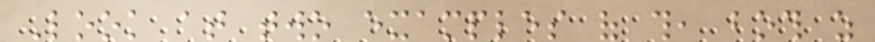Look at two examples of this, both as
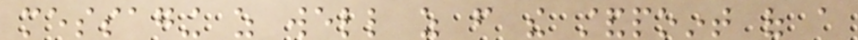messaging as well as from the standpoint of a
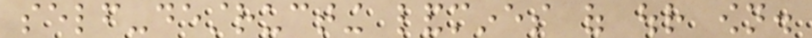self-destructing landmines of our own.
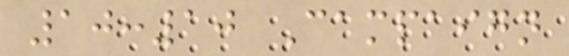10:10 Campaign
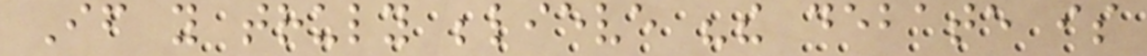If you truly believe "the debate is
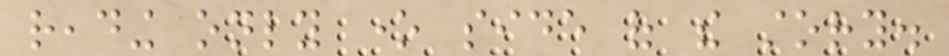reading only one side of the story.
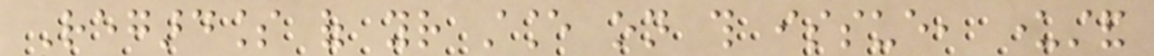Regardless of your stance on this issue, understand
